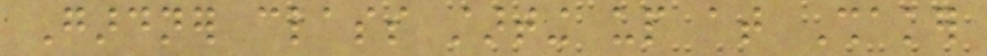Gardner class starting up at Shaker
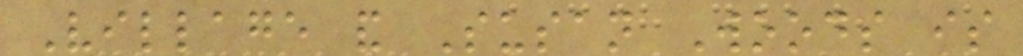Village and Susan Woods is
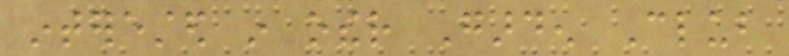interested in other Garden Club
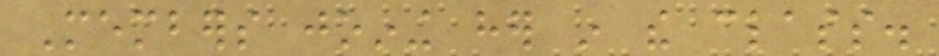Members joining her in the class.
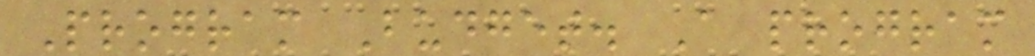Program Budget. A program
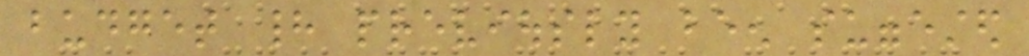budget had previously been suggested
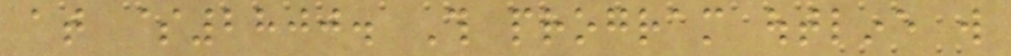at $2800. This program outline will
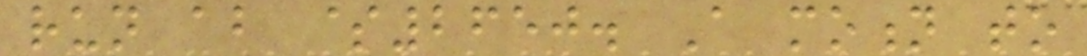run about $2650. A motion to
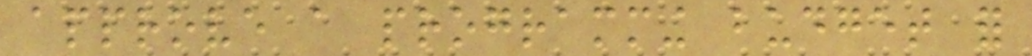approve a programming budget for
